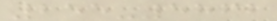255-5862
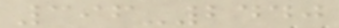396-2440
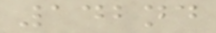142nd
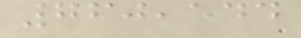760,544
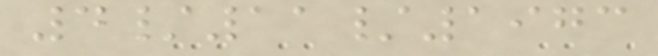4/11/1973
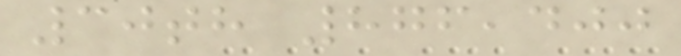30th 876,400
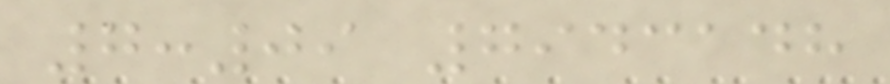7:09 7943148
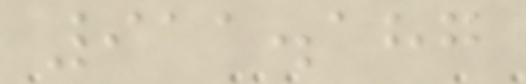911.187
